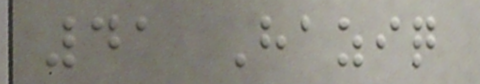41 Haziq
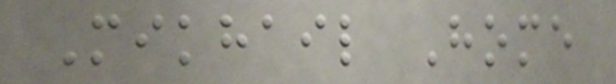Mikhail Home
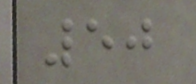50
